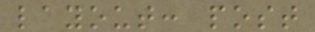layout: post
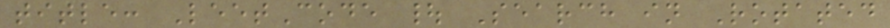title: LeetCode | Search in Rotated
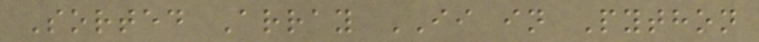Sorted Array II in Python
